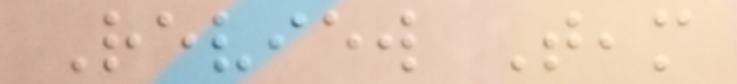Review Team
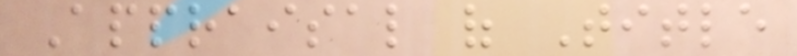Appraisal of Title
